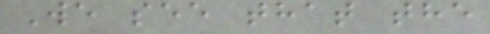We see that the
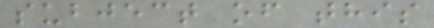subject of this
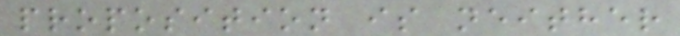proposition is neither
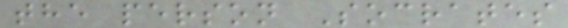the person Socrates
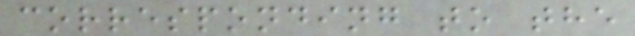corresponding to the
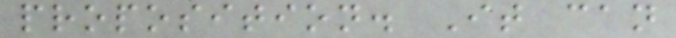proposition. It can
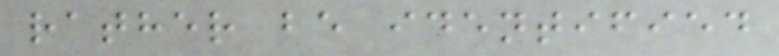rather be identified
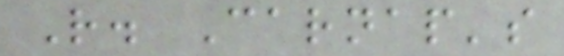R. Carnap's
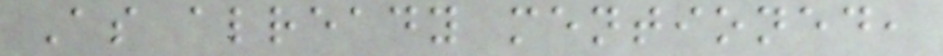As already mentioned,
